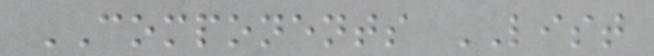COMPONENTS LIST
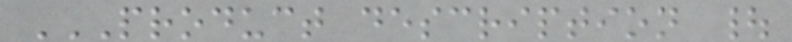PRODUCT DESCRIPTION |
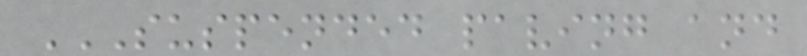SUSPENDED PAVING AND
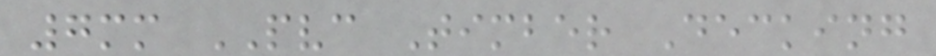7mm PVC Timber Decking
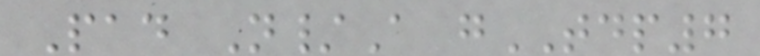Pad N/A gTDP7
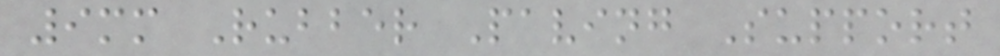9mm Rubber Paving Support
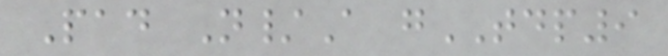Pad N/A gTDP9
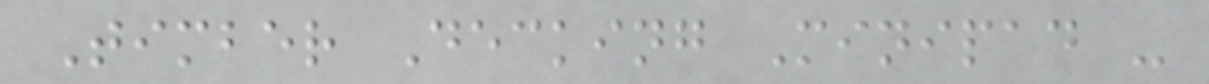Timber Decking Minipad -
